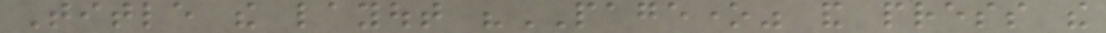Title the layout "PAGEONE" and press the
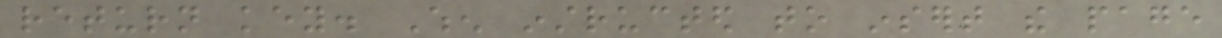return key. When instructed to insert the page
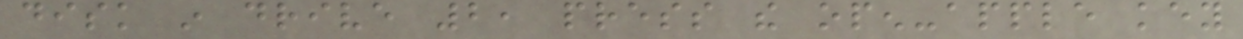disk in drive 2, press the open-apple key
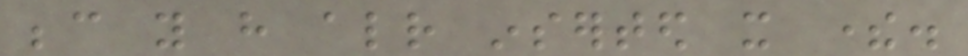because you have already inserted it there.
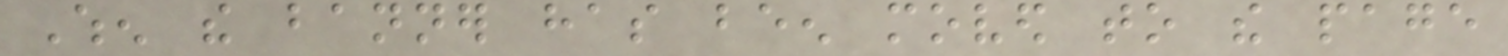When the banner has been moved to the page
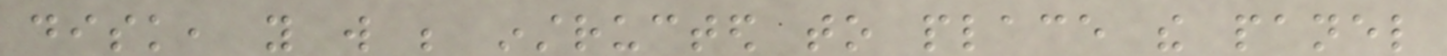disk, you will be instructed to place the panel
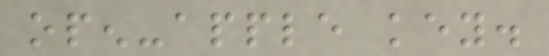open-apple key.
